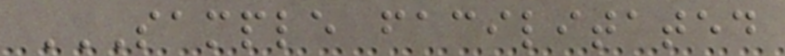SAMPLE FACILITATED
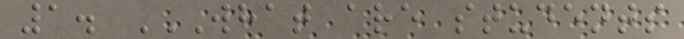1. WHAT ARE STUDENTS
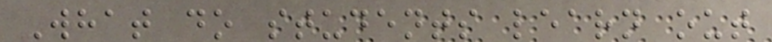What do students learn out
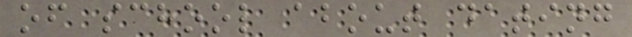of school about dating
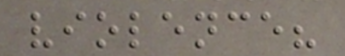violence?
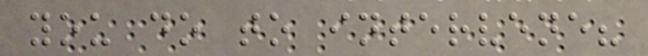you do to intervene?
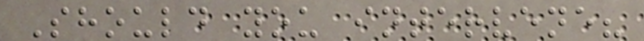Should you intervene?
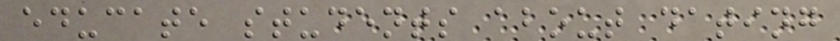educate students about dating
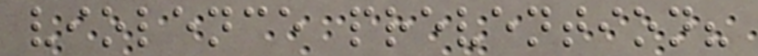violence prevention?
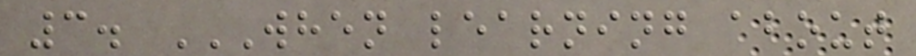3. WHEN LEARNING ABOUT
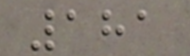181
